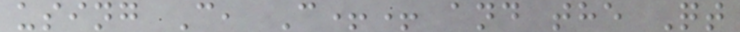using C, C++ and the Qt
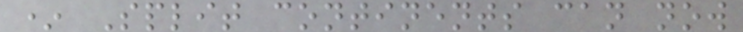* Split continents can now
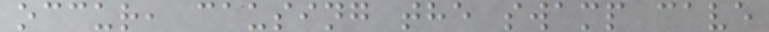occur, causing the swamp cave
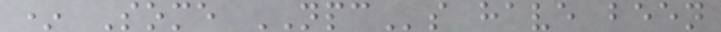* Some NPCs have been
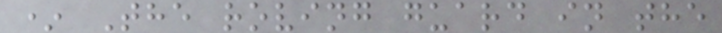* The roving guard in the
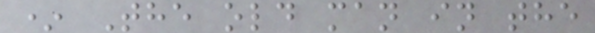* The old man in the
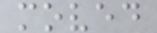moved
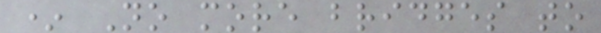* No more bridges to
